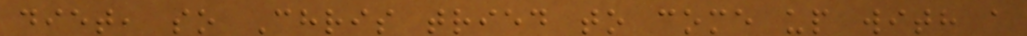diet, so Chris tried to come up with a
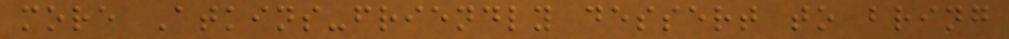more Atkins-friendly dessert to bring
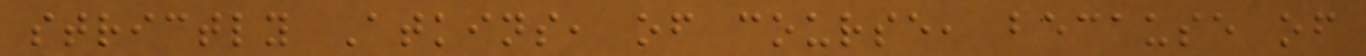strictly Atkins, of course, because of
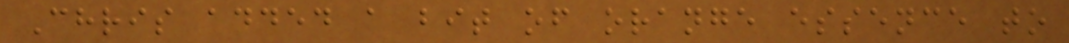Chris added a bit of orange essence to
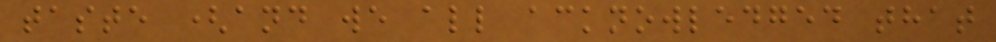taste (and we all acknowledged that
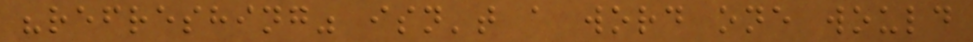"refreshing" isn't a word one would
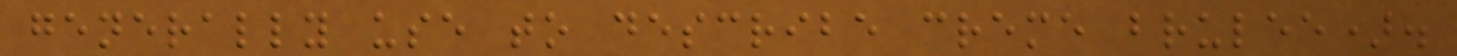generally use to describe creme brulee).
